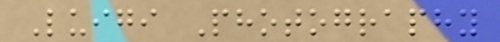Luigi Photography
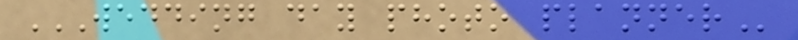WEDDING DAY PHOTO PLANNER
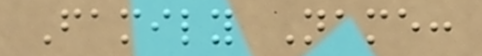Family Name:
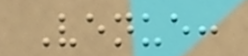Venue:
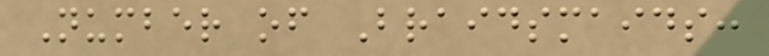Number of Braidsmaids:
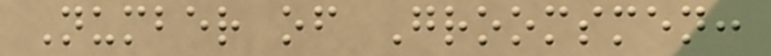Number of Groomsmen:
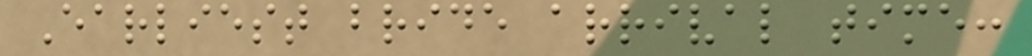Earliest bride arrival time:
